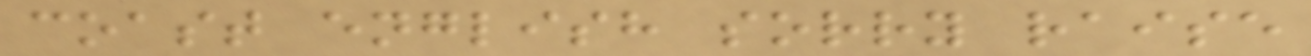coast english sorry raise
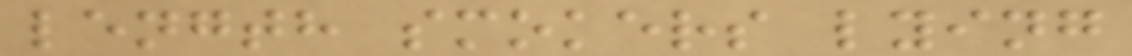length smokers lying
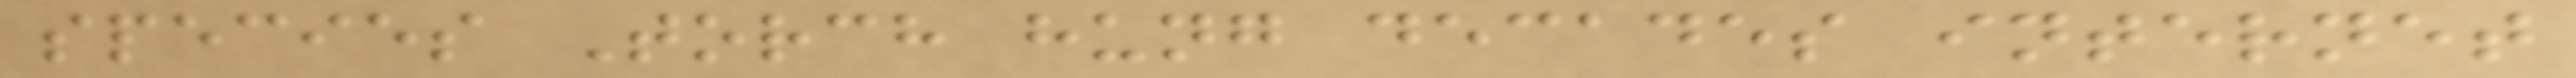species Torch hung decades internet
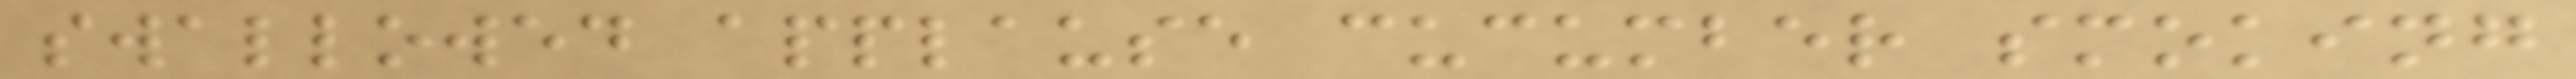swallowed applause cucumber smoking
